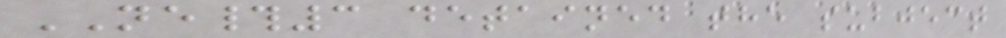NE#3 detained the subject
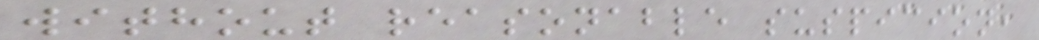without reasonable suspicion,
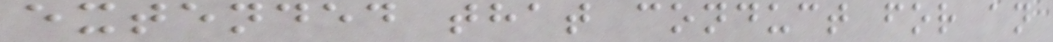extended that conduct for an
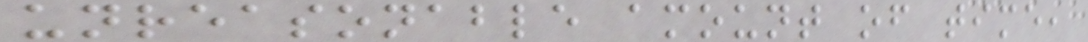unreasonable amount of time,
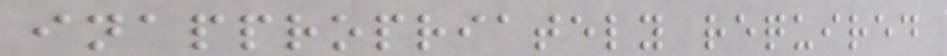inappropriately required
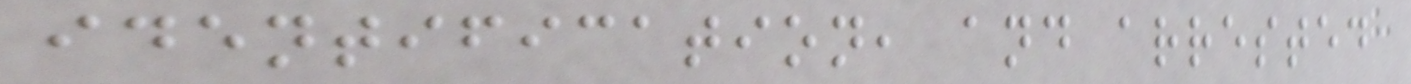identification, and arrested
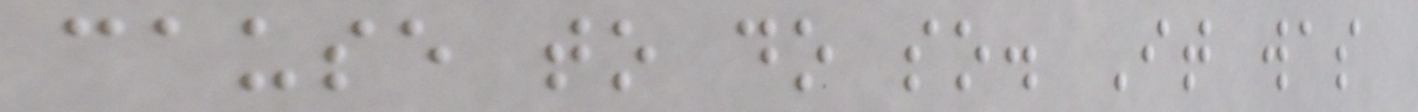cause to do so. It was
